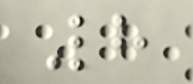8
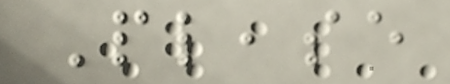Please
